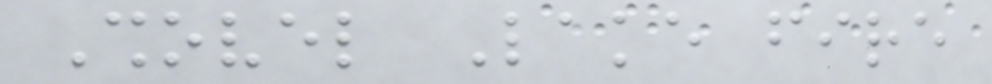Shovel Lake fire
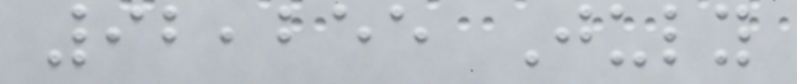92,255 July
